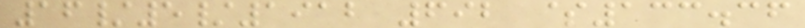16/5/1912 692 $133.36
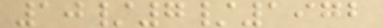10/7/1972
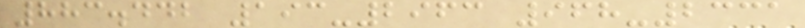883.442 193-2963 968-2331
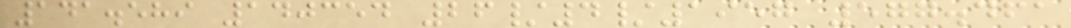141.589 140354 26/4/1957 577.461
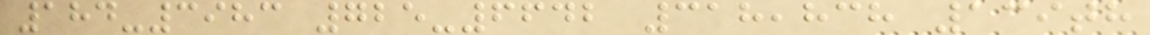184-3983 725-6642 318,838 139th
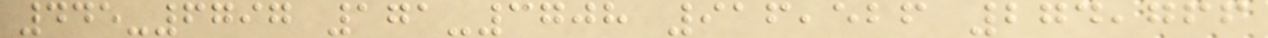445-6797 171-3708 916,526 274,766
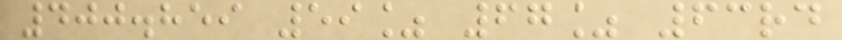400.859 59% 67% 63rd
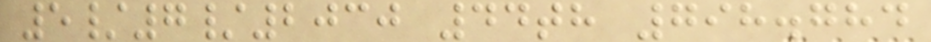5/7/2030 44th 798.784
